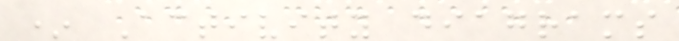* Activity diagrams
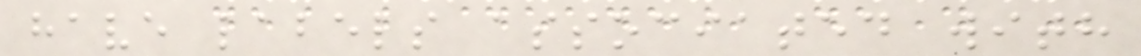have labels associated with
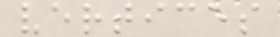vertices
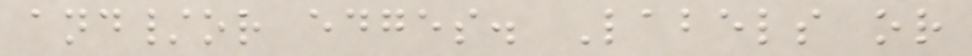and/or edges. Labels or
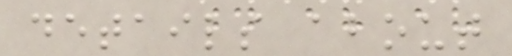details about
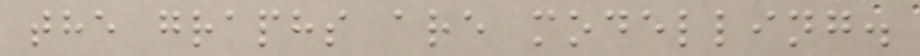the graphs are modelling.
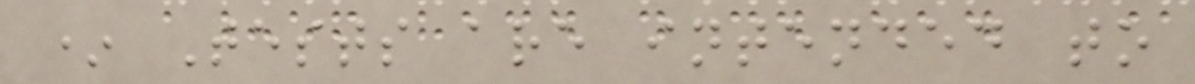* Tests are intended to
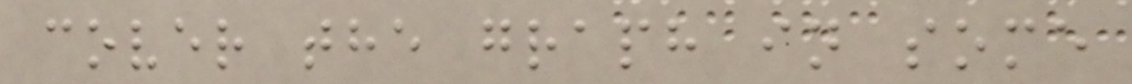cover the graph in some
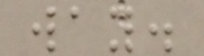way.
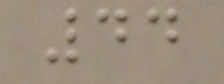44
